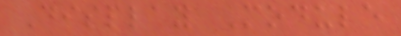Display Module
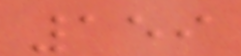159
